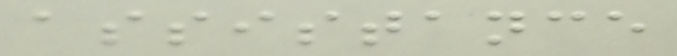assistance
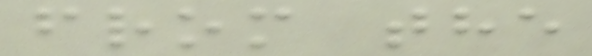from the
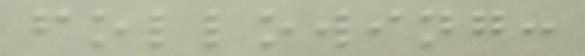following:
